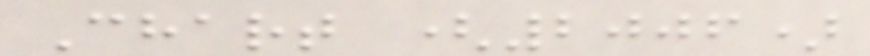Chart (2006)
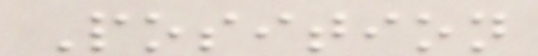Position
